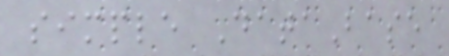simple DataBase
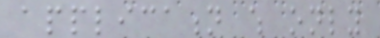application which only
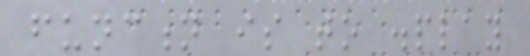function is to display
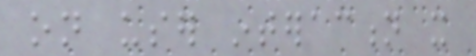on user interaction it
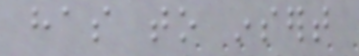has to insert
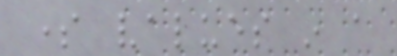some values in a
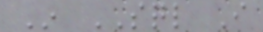In SQL I
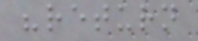"return
